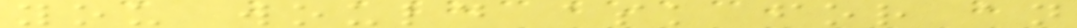you would ask for an
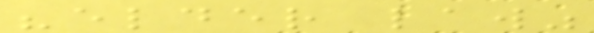"elder law"
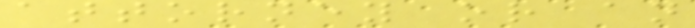attorney or an
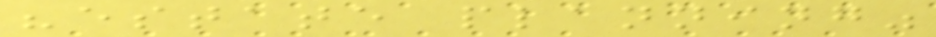"estate planning"
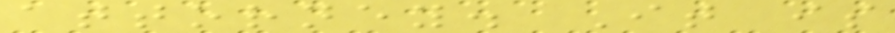attorney. It is
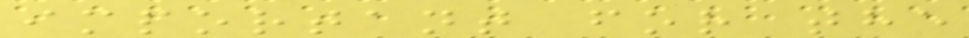important for the
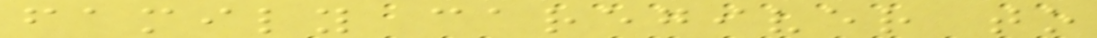family caregiver to
